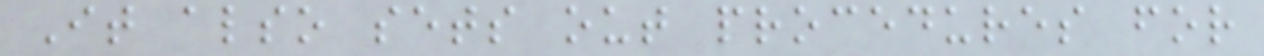It also sets out procedures for
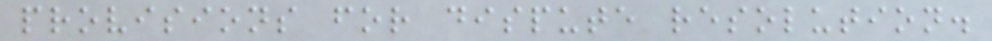provisions for dispute resolution.
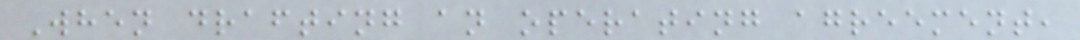When drafting an operating agreement,
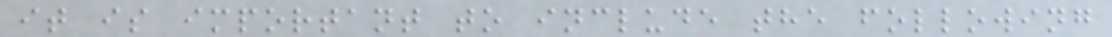it is important to include the following
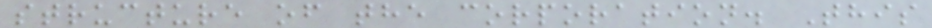structure of the corporation. This
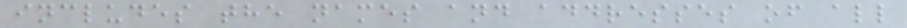includes the names and addresses of all
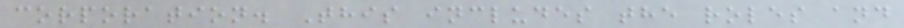corporation. This includes the roles and
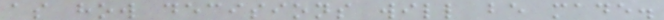as how decisions will be made.
